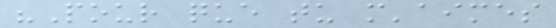"Pour que tu m'aimes
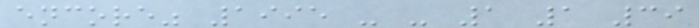encore" 1995 - - 1 1 39
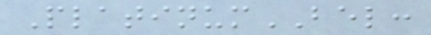PlatinumBEL:
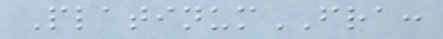PlatinumFRA:
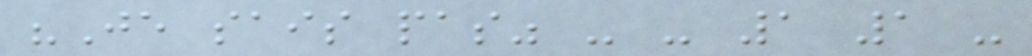"Je sais pas" - - 1 1 -
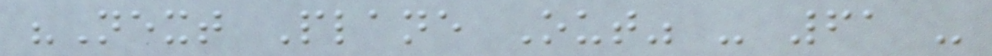"Next Plane Out" - 61 -
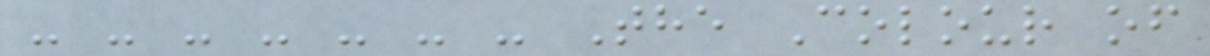- - - - - - - The Colour of
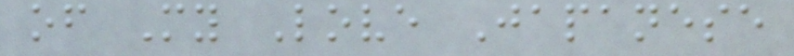of My Love Japanese
